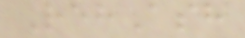RehAsh
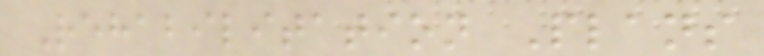Rehabilitation Plans
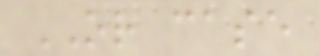OR case
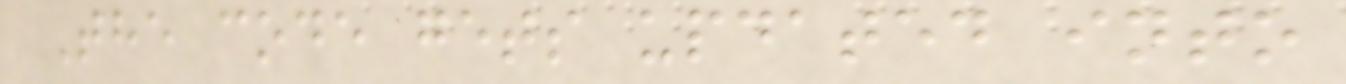The code gets updated into
